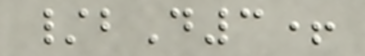/bD3+
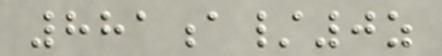881a/0z
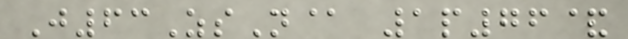J63ZsN@ 1p76&
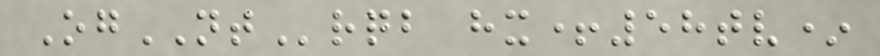OgNTrqb hx+58tv*
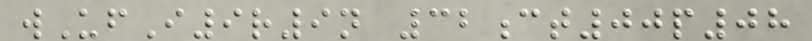wUfI9r9n 32ct00p08
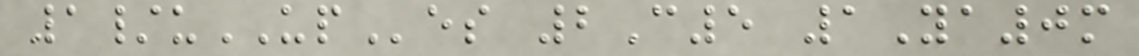1/uUPes 2C5 1Ya0m
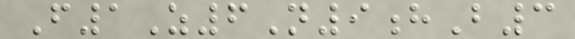F1Z6N9hB3
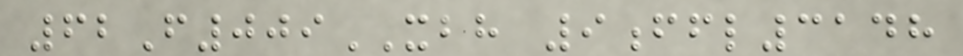62F009XBH 9ffl3148
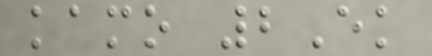kamo 2Ek
